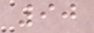90
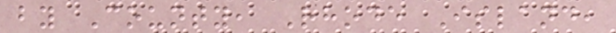by County, Rhode Island,
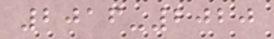2016-2020
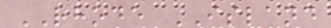RHODE ISLAND
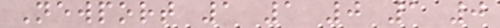Newport 1 1 0 1 0
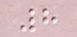8
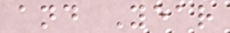and Year
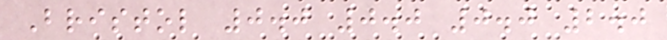Bristol 0.0 0.0 0.0 2.0
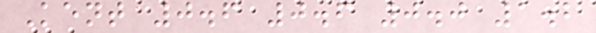Kent 0.6 0.6 0.0 1.2
